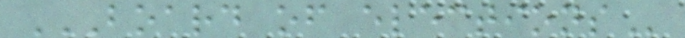BOARD OF ELECTIONS
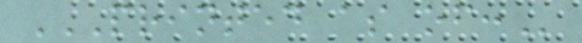PRINTED AS OF:
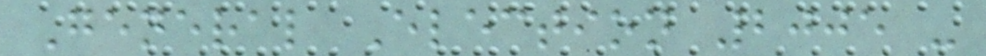General Election 2005 -
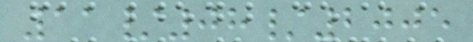11/08/2005
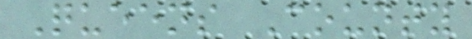Queens County
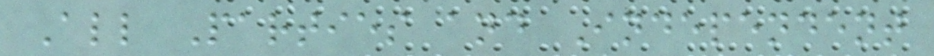All Parties and Independent
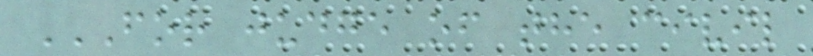FOR JUDGE OF THE CIVIL
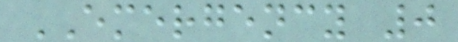EMERGENCY 0
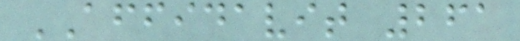AFFIDAVIT 261
